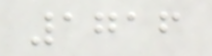1716
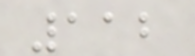112
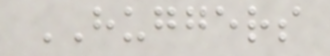HUGGERS
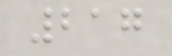217
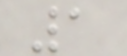1
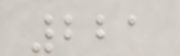221
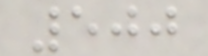500
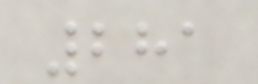281
